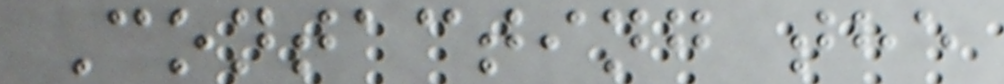Contacting the
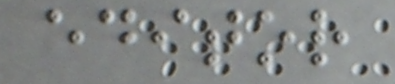editor
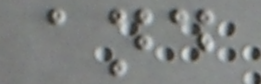and
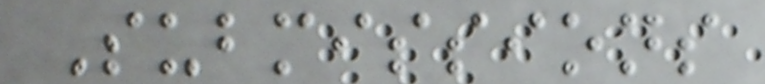Submissions
